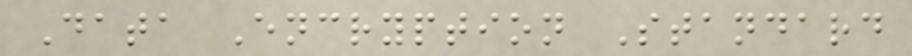Data Encryption Standard
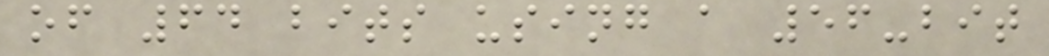of 64 bits using a 56-bit
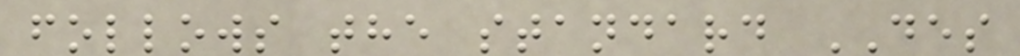follows the standard DES
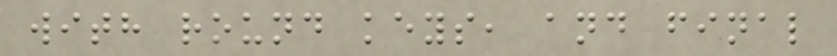with round keys, and final
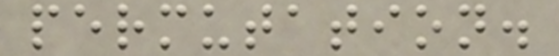permutation.
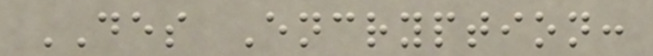DES Encryption:
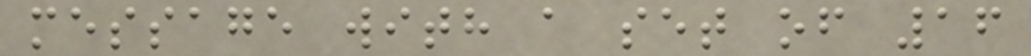message with a set of 16
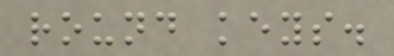round keys.
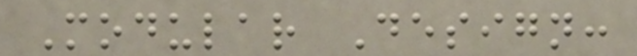Modular Design:
